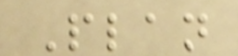Plan
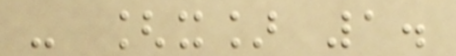- [x] 1.
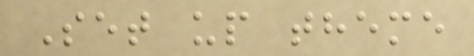Set up theme
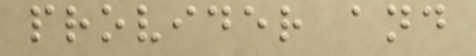provider and
